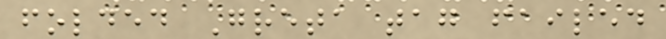folded Greta tag failed
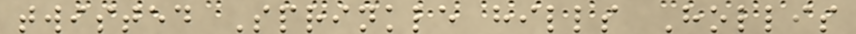twisted Sprinkle hills Hollis
